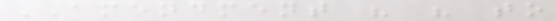AMENDMENT " " to
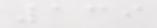139
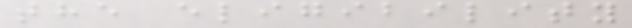the eligibility
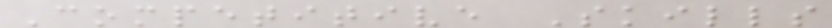Competitive Skills
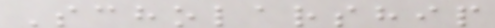Scholarship
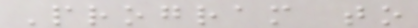Program to
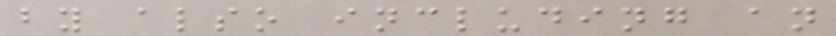by also including an
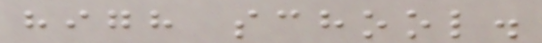high school.
